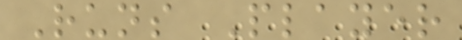Runs Player
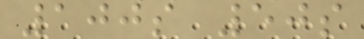100s 50s
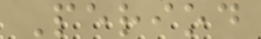Period
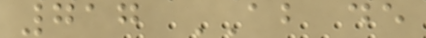717 AB de
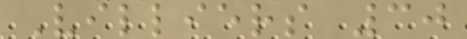Villiers 30
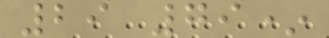29 79*
